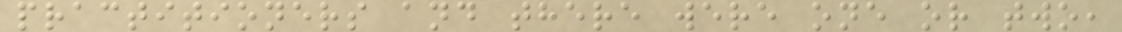practitioners and there were one or two,
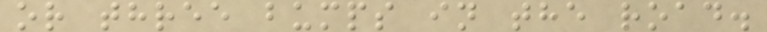or three bumps in the road.
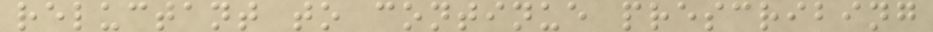reluctant to continue prescribing
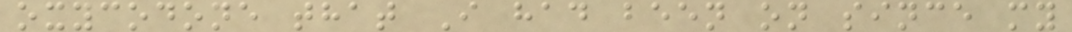oxycodone that I had been on since my
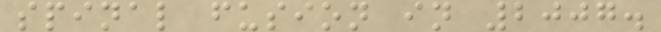spinal fusion in 2007.
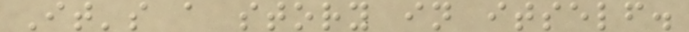It's a story in itself.
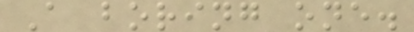A boring one.
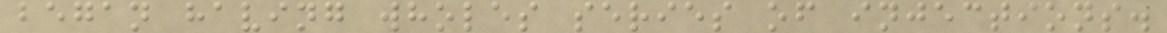began having wholes series of injections.
